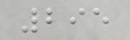295
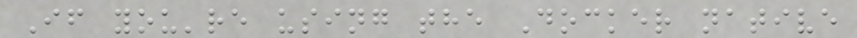If you're using the Docker native
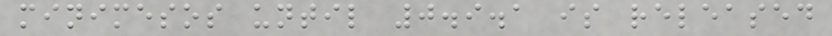minimesos until 0.9.1 is released
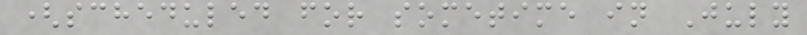(scheduled for sometime in July
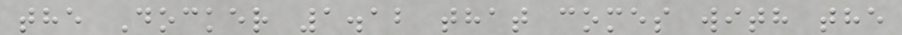the Docker 1.12 that comes with the
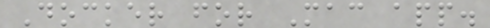Docker for Mac app.
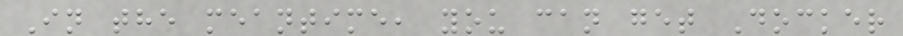In the meantime, you can get Docker
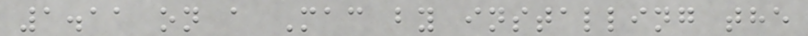1.11 on a Mac by installing the
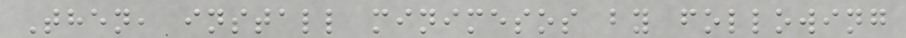Then, install minimesos by following
